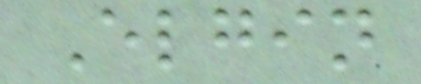Elgin
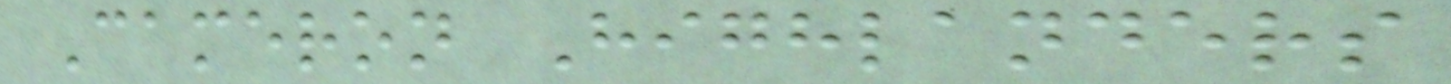Cameron Highlanders
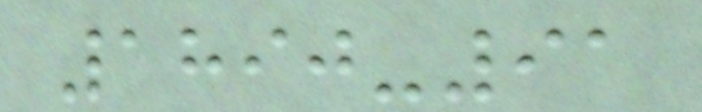1890-91
